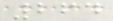264
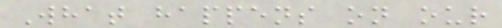What happens on our
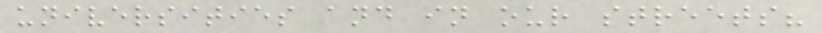universities and in our streets?
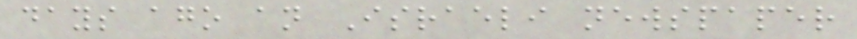days ago an Israeli newspaper
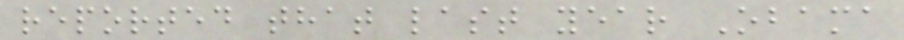reported that last year Obama
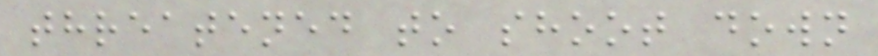threatened to shoot down
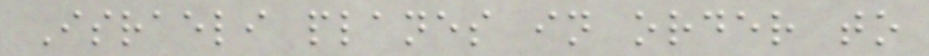Israeli planes in order to
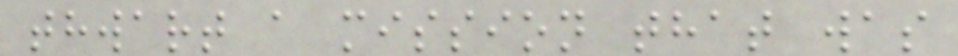thwart a mission that was
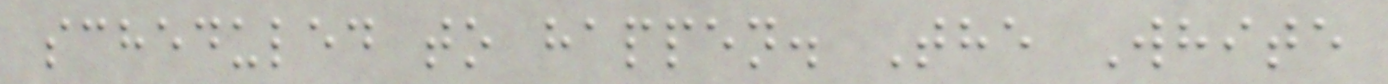scheduled to happen. The White
